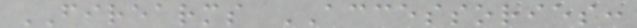FIREARMS ACCESSORIES:
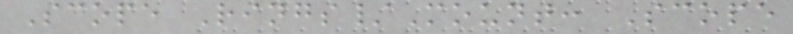Scope Rings/Mount: Scope
